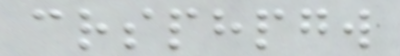crsphpgw
